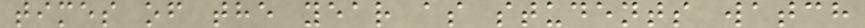times of the year as students watch
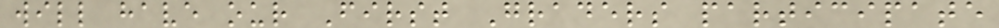will have our First Graders participate
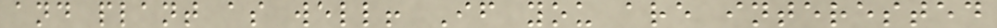and plant as well! If you are interested
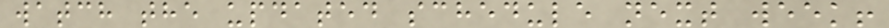watch the updated schedule next week!
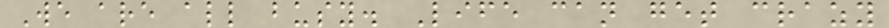We are all busy. Life can get crazy
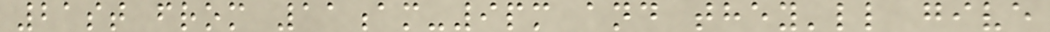21st from 11am-9pm and they'll give
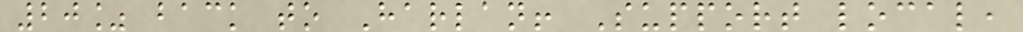20% back to Harlan! Support local,
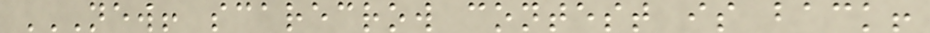NEW! SCARECROW CONTEST IS BACK!
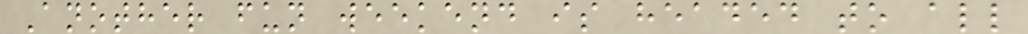Another fun weekend is headed to all
